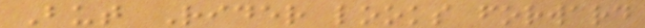But Rider looks forward
